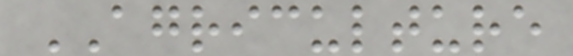AGRICULTURE
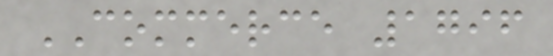COMMERCE 1796
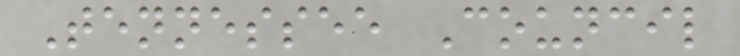Tennessee Council
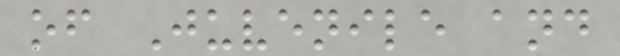of Juvenile and
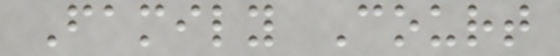Family Court
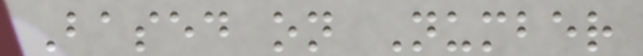Based on Number
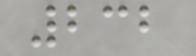232
